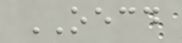OECD
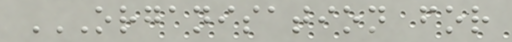ORGANISATION FOR
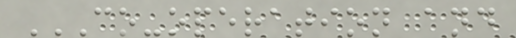CO-OPERATION AND
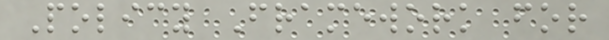Policy Framework for
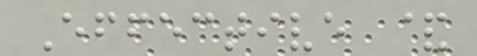Effective &
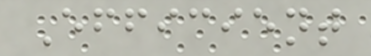Efficient
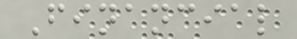Financial
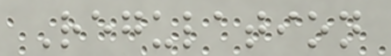Regulation
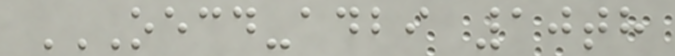OECD-ADBI 10TH
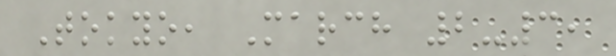Tokyo, March 2-3,
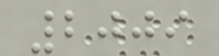2009
